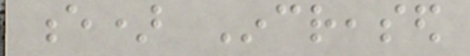e) Increased
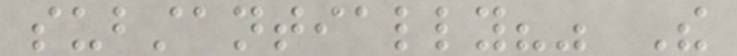substantially?" The
